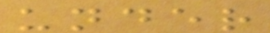under
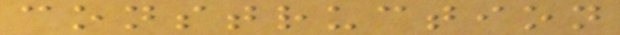construction
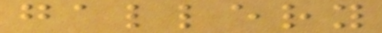gallery
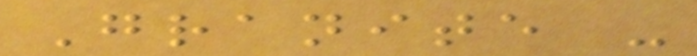Granite -
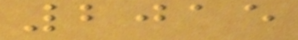2015
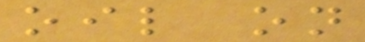oil on
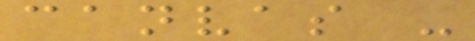canvas -
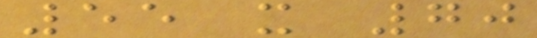55 x 70
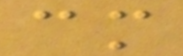cm
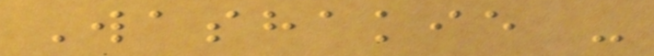Washakie -
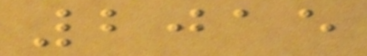2015
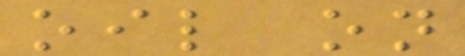oil on
